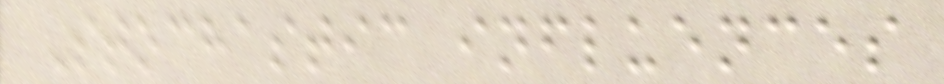Stochastic influences
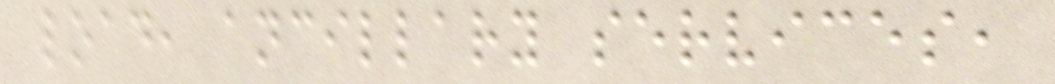load, ancillary services,
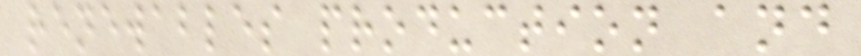renewables production and
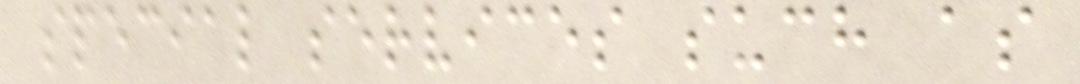special services such as
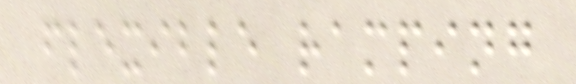flexible ramping
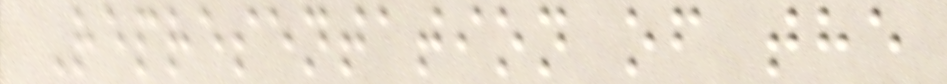Representation of the
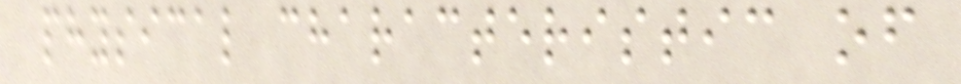physical characteristic of
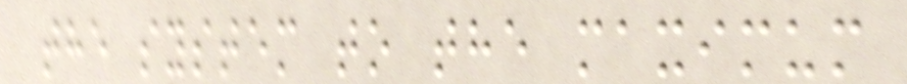the system to the maximum
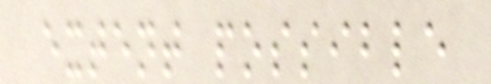extent possible
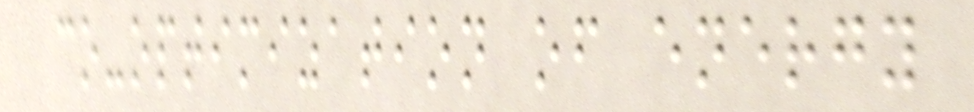co-optimization of energy
